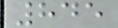845
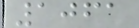1061
